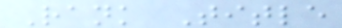Rank Title
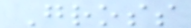Gross
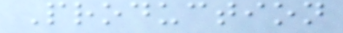Production
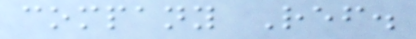company Ref.
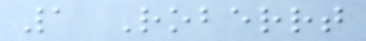1 Roberrt
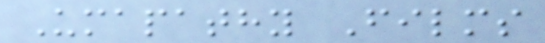Umapathy Films
